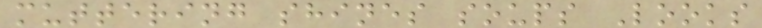muttering shines soups Looks
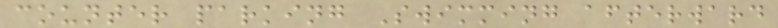counter parking Swimming afterward
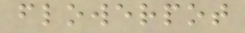flowerpot
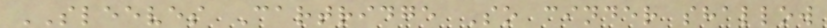SLEEVES Cartridge So cinder shallow
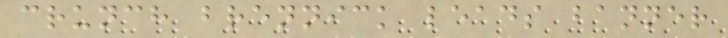crunch brennick leads banner
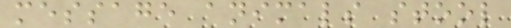message animals stool
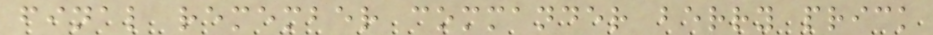final remember commander berry prick
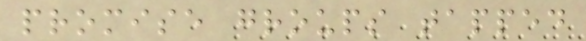promise groups tapped
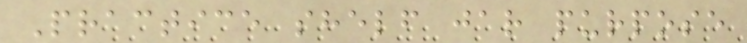Practice shelf jar purpose
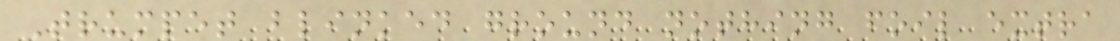Trumpet blinked ground nothing foil extra
